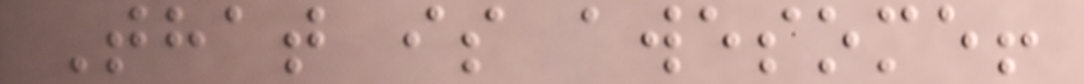That is awesome!
